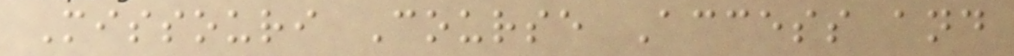Missouri Course Access and
